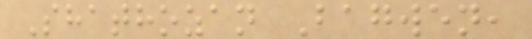Shathozan Bagwen,
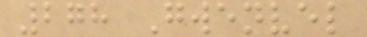278 Gwenvel
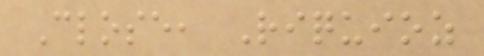Close, Riquioz
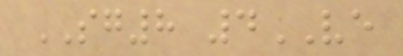SG8 4VE
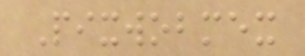Pixwobmex
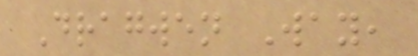Dragwen Way,
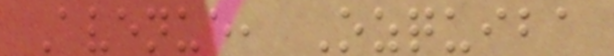Avenue, Ozquiba
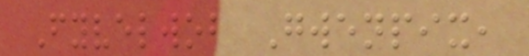Fyvelwob Gwenpix,
